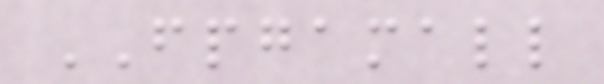FPGAMALL
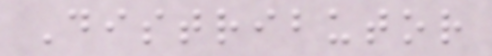Distributor
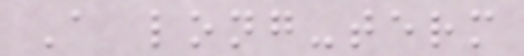A long-term
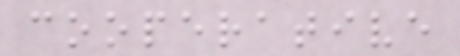cooperative
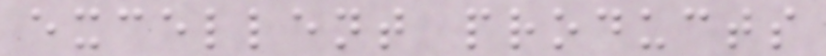excellent products
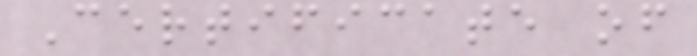Certificate of
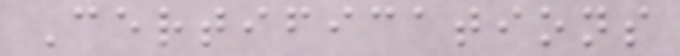Certifications
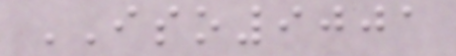ISO9001
